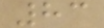83
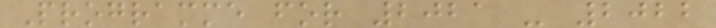Programme for 2021 - 2022
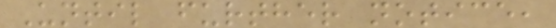Until further notice,
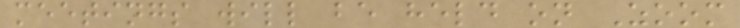meetings will be held on Zoom
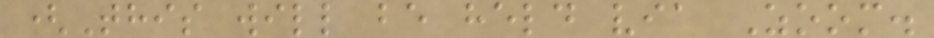(This will be held via Zoom.
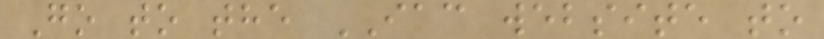Go to the IAC website to
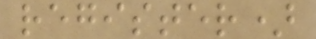register)
